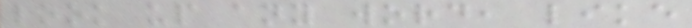look up any word, like
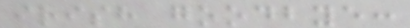irish goodbye:
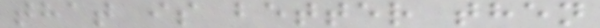that is better then
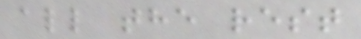all the rest
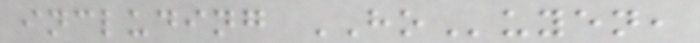including HOuyen,
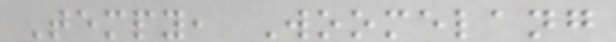Tempy, Woomelang
